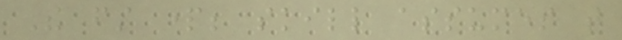The first part; skill assumes that
